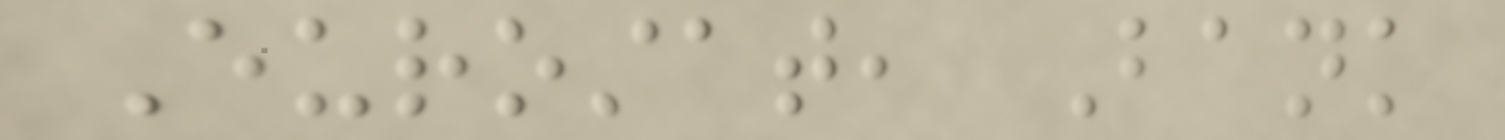Eurostat, Bank
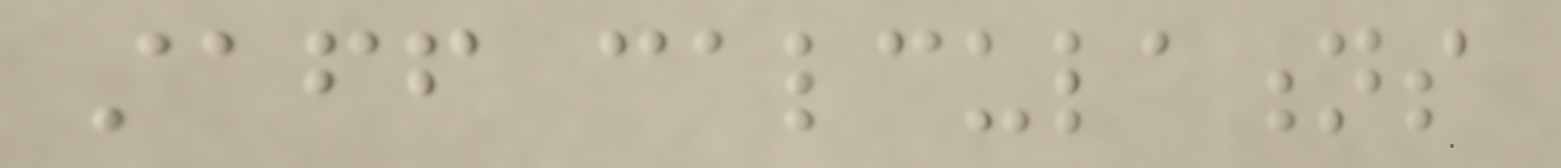staff calculations
